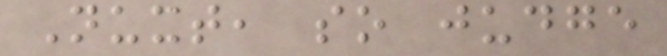Nuxt, so judge
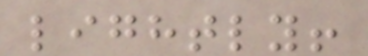lightly!
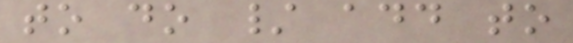to do / add to
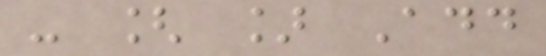- [ ] Add
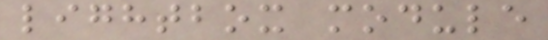lightbox module
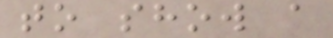to show a
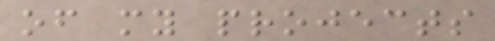of my projects
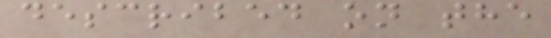described on the
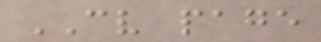CV page
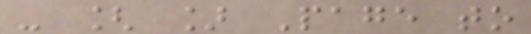- [ ] Page to
